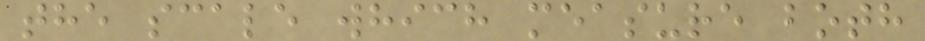the scale which measure both
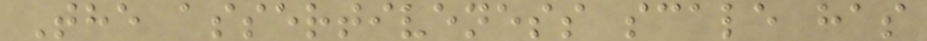The assertiveness scale has
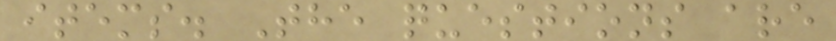items. The questions are
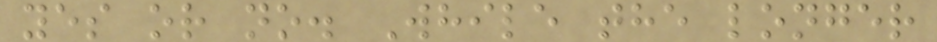yes or no. While the longer
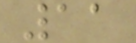11
